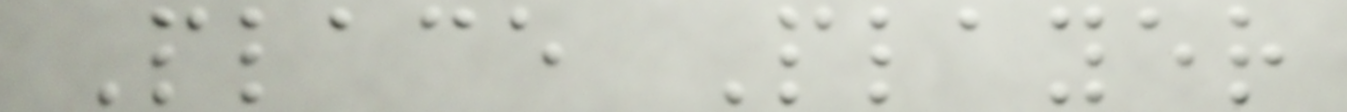Place Player
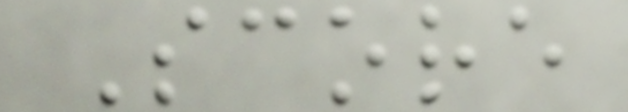Score
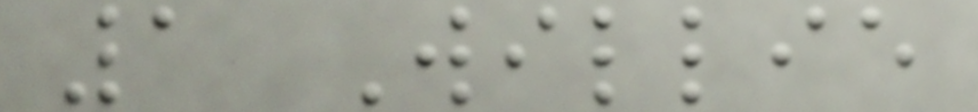1 Willie
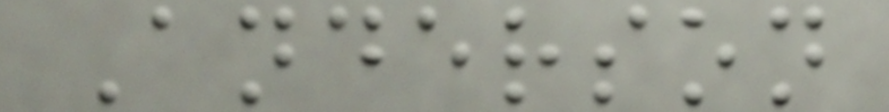Anderson
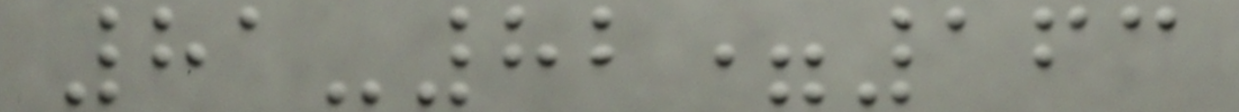81-82=163
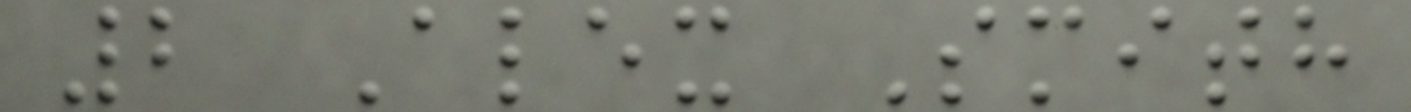2 Alex Smith
